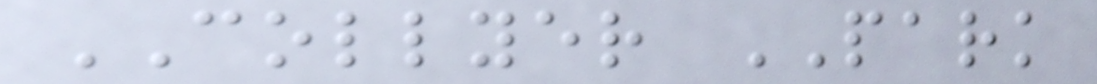COLLYER PARK
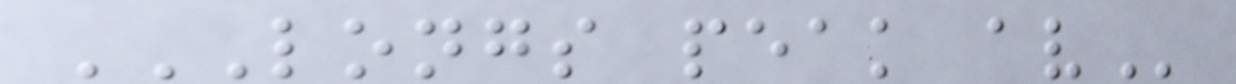LONGS PEAK AV
